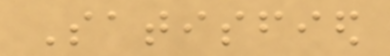Satisfied
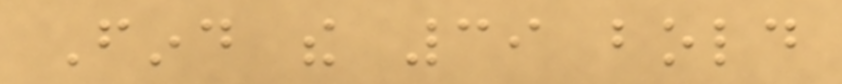Find the 39 bold
